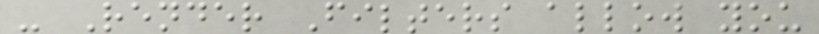- Render Filters allow you
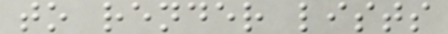to render lists
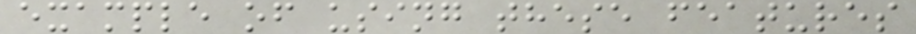example of using these features
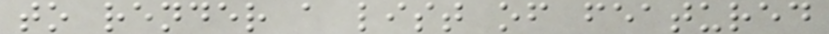to render a list of featured
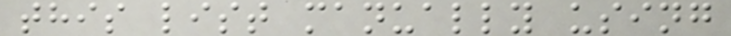this list manually using
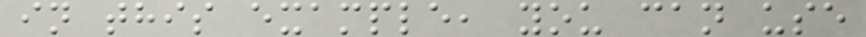in this example, you can use
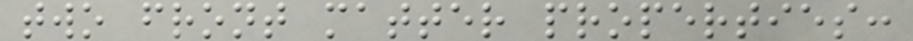two front matter properties:
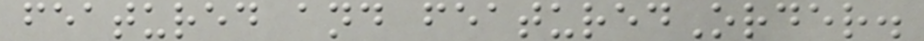featured and featuredOrder.
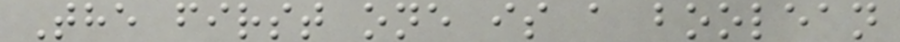The first one is a boolean
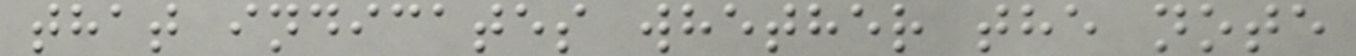that indicates whether the note
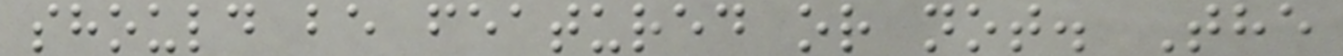should be featured or not. The
